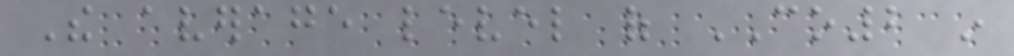The average level of CO2 in
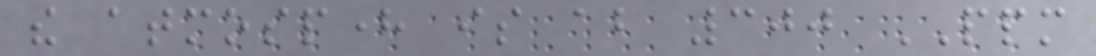the atmosphere is about 300 PPM
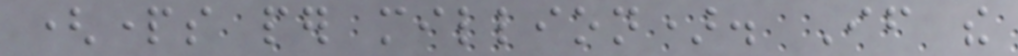(parts per million). If the
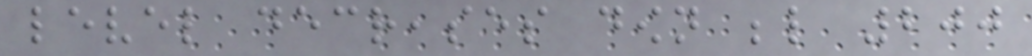level decreases down below 200
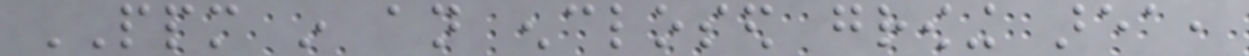PPM in an enclosed growing area,
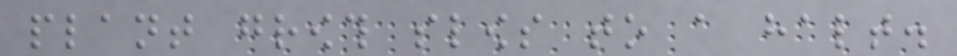plant growth slows to a halt.
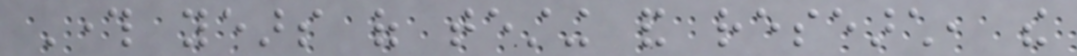Through years of testing and research, the
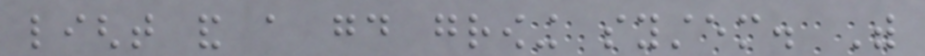light and a good growing system. With
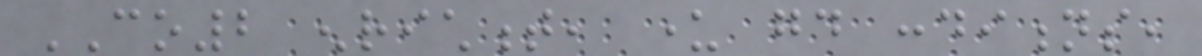CO2 enrichment, under good conditions,
